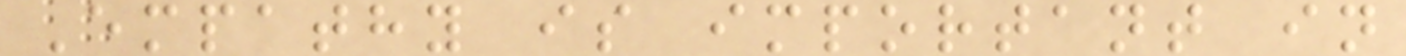Empathy is important in
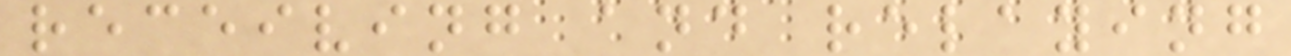receiving and relaying
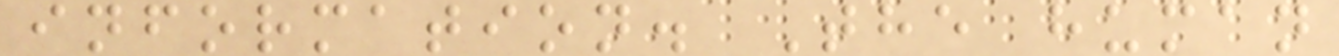information. The human
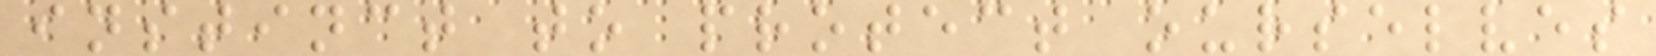instinct to protect ourselves
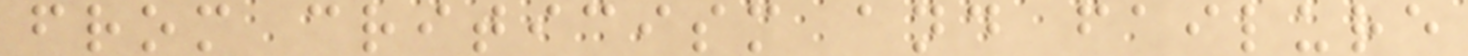from criticism and failure
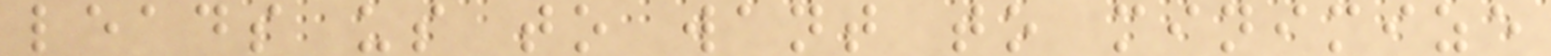leads us to want to minimize
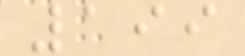199
